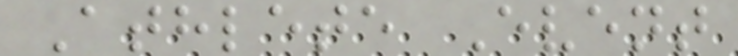Athlete Event
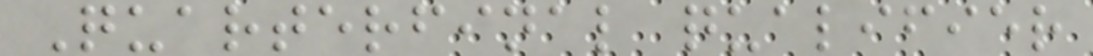Quarterfinal qualifier
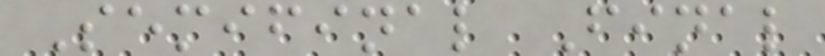Semifinal Final
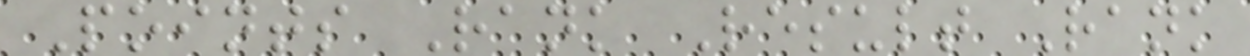Points Rank Result Rank
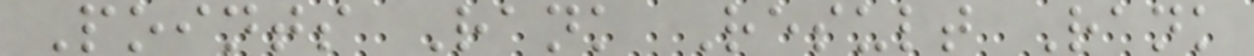Points Rank Result Rank
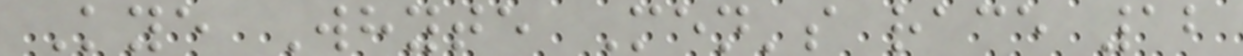Kye Whyte Men's race 12
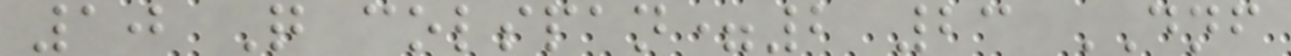10 Q colspan=2 23 DNF
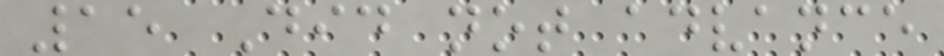15 Did not advance
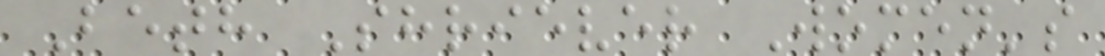Beth Shriever Women's
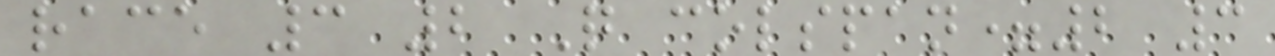race 3 2 Q colspan=2 3
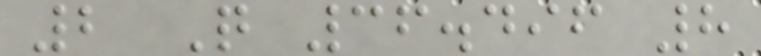2 Q 36.496 8
